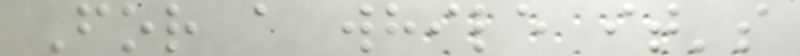For a while it's
